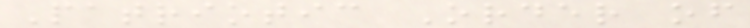Patriotic Order of
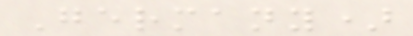Germany)
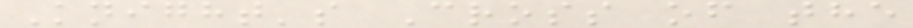Knight's Cross of the
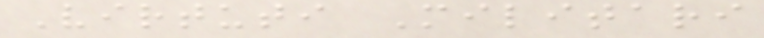Virtuti Militari
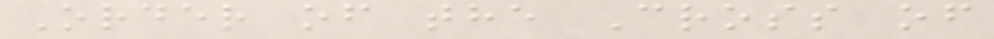Order of the Cross of
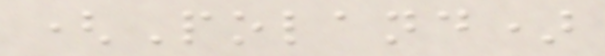(Poland)
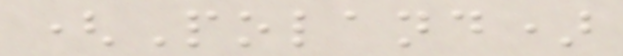(Poland)
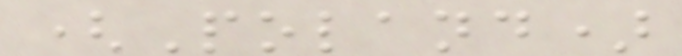(Poland)
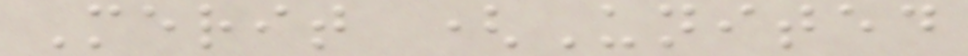Merit (United
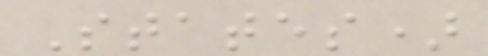States)
